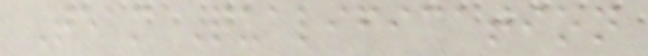Team Qualification
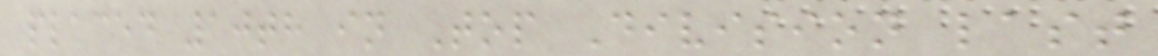placed 10th in Top Division last
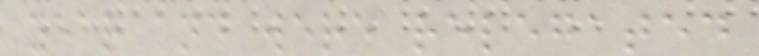year and were relegated
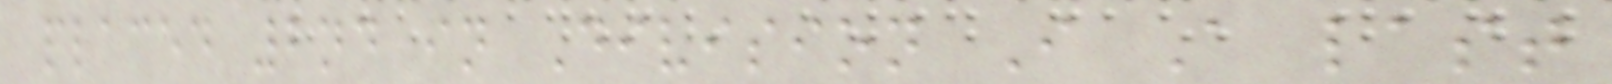placed 2nd in Division I A last
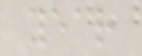year
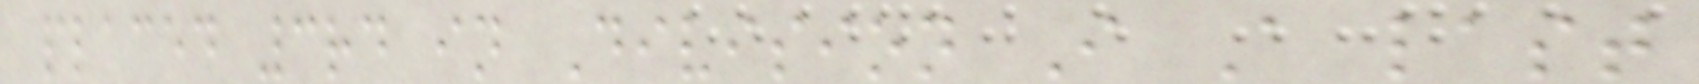placed 3rd in Division I A last
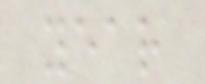year
